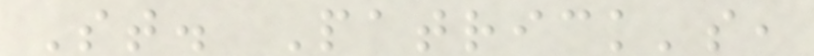St. Patrick's,
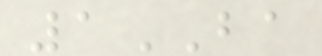1BA
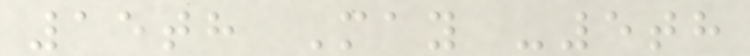15th May -5th
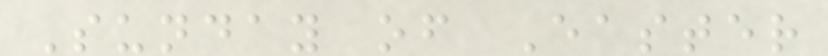Sunday of Easter
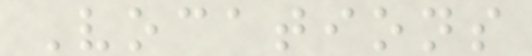Vocations
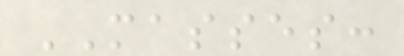MASSES:
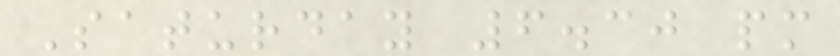Saturday 6.30 pm
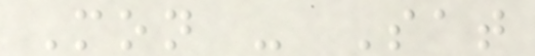Mon - Sat
